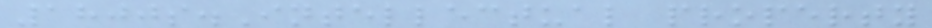1800s.Intellectual property
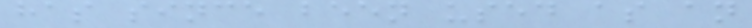has since been used as an
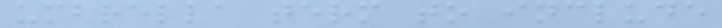umbrella term to include
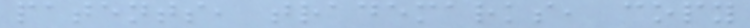patents, trademarks, copy
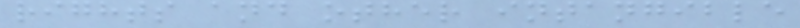rights and other intangible
